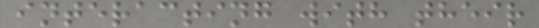interacting with their
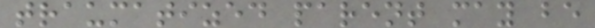traumatized parent may be
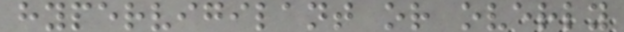hypervigilant or overly
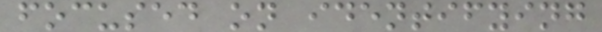focused on identifying
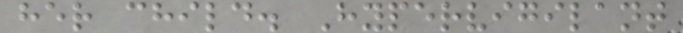her child. Hypervigilant
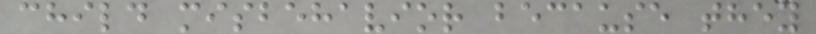child misbehavior because they
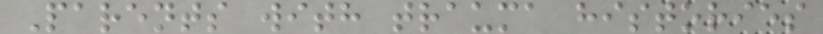Parents with trauma histories
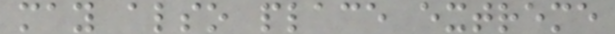may also place extreme
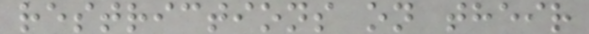restrictions on their
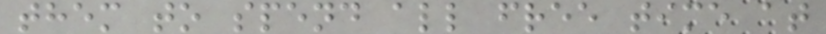them to spend all free time at
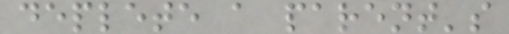deplete a parent's
